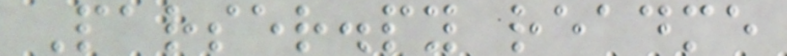Parser.py readme
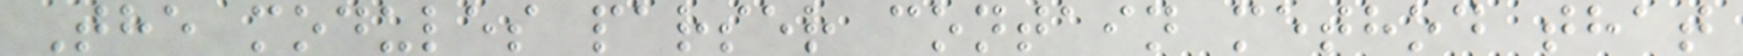The modules parser contain method that
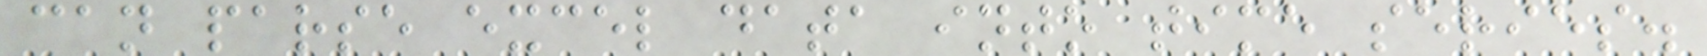can parse excel data into time series.
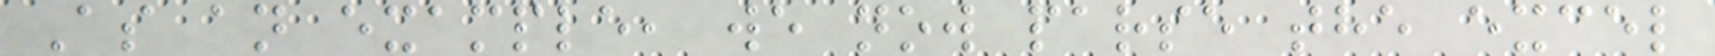As an example, we now parse the excel
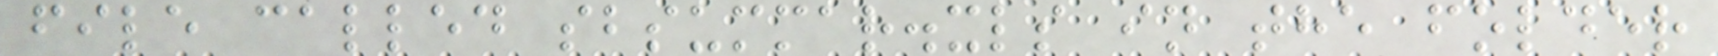file called sbsummar.xls in the folder
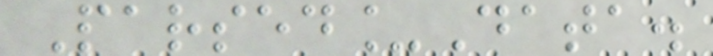Parsed_Data.
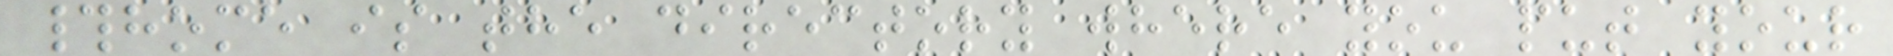#home is the directory where you put your
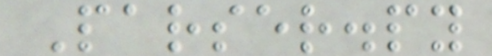Parser.py
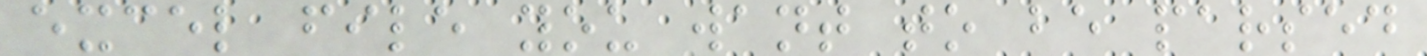excel file you want to be parsed
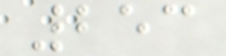253
